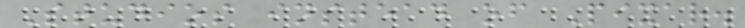Studios instead of Pixar.
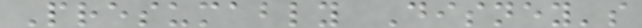Presumably Disney's
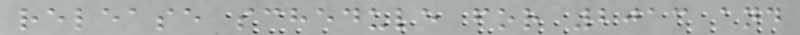release schedule for 2013 and
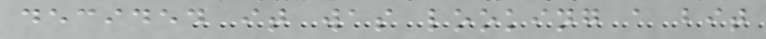decided it was looking a bit
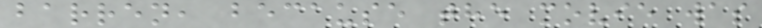barren, because the movie was
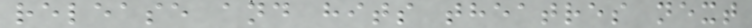release and hits theatres next
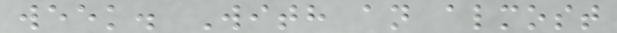week. With an almost
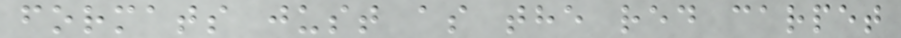formats just as the red carpet
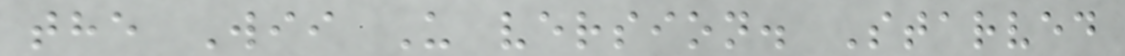the Wii U version. Starved
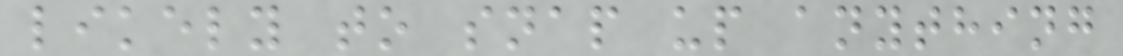likely to snap up anything
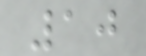10
